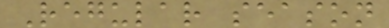Regular season
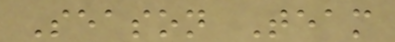Season Team
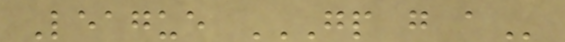League GP G A
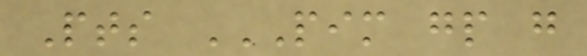Pts PIM GP G
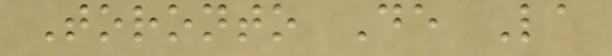Toronto De La
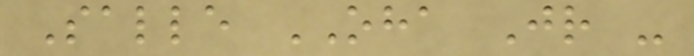Salle OHA Jr -
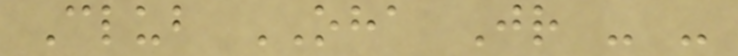Club OHA Jr - -
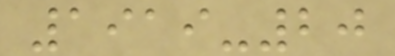1919-20
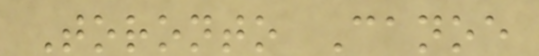Toronto Canoe
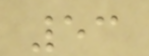53
